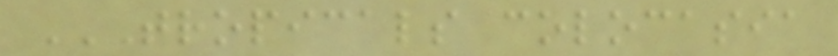TROPICALS COLOCASIA
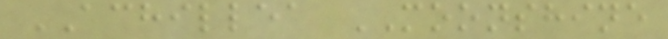ACHILLEA MOONSHINE
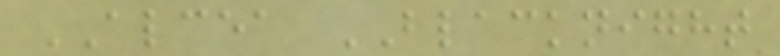ALCEA BLACKNIGHT
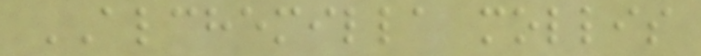ALCHEMILLA mollis
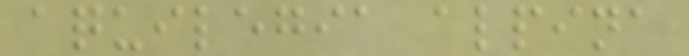aquilegia alpina
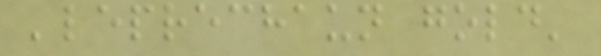'leprechaun gold'
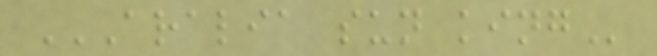ARALIA SUN KING
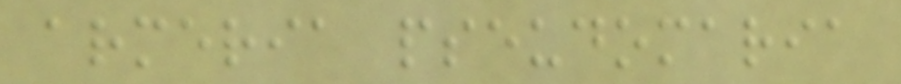armeria pseudomaria
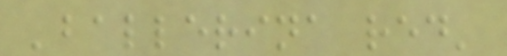'ballerina red'
